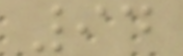94
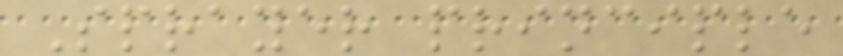Sprayer principle
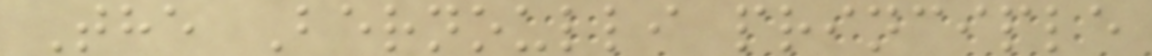The Bernoulli principle
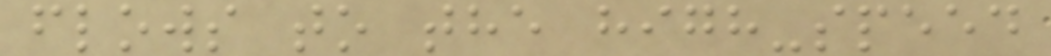flows to the high-speed
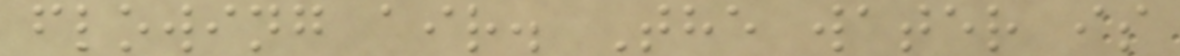flowing air. The water is
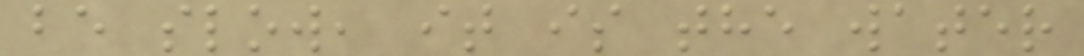be slow, it is the water
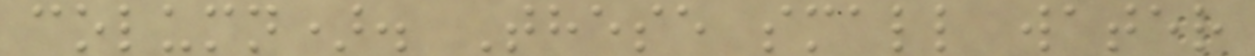column). These small water
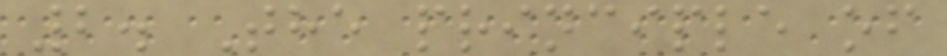2. The principle of
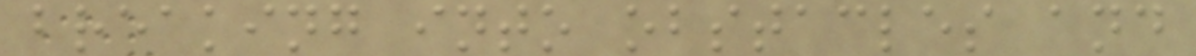breaking into obstacles and
